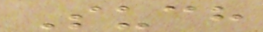Such
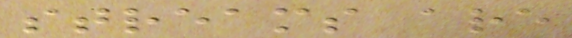streams are
